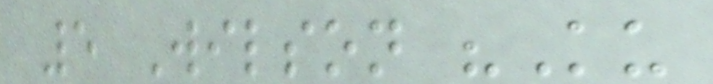5 Wilson "Ku
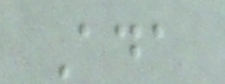Ada
